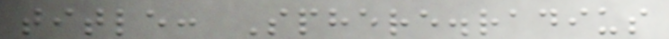title: Sphere.radius
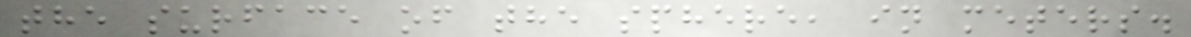the surface of the sphere, in meters.
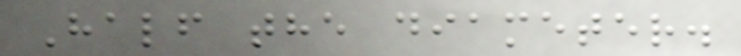Half the diameter.
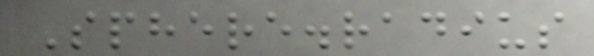Sphere.radius
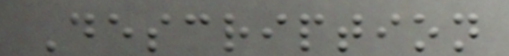Description
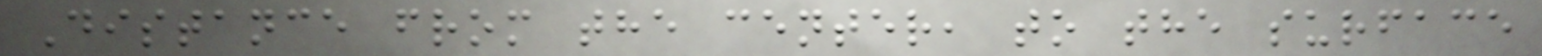Distance from the center, to the surface
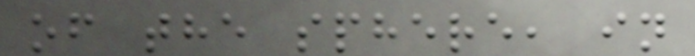of the sphere, in
